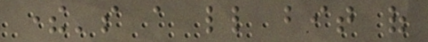there's a little bit of
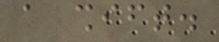a shift.
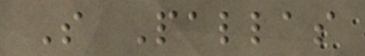So Pallas
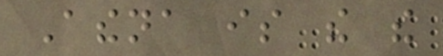Athena is the the
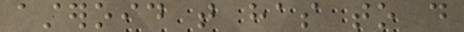asteroid that has to do
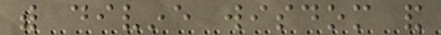with divine wisdom and
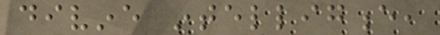divine intelligence,
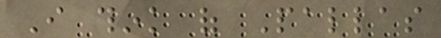I think of Pallas
